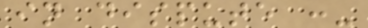in dispute :-
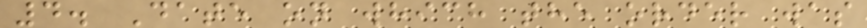4. Date on which the order was
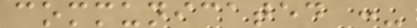communicated :-
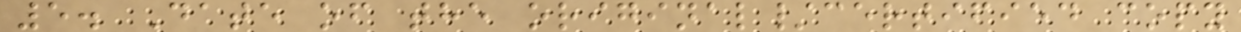5. Date of the original/certified copy
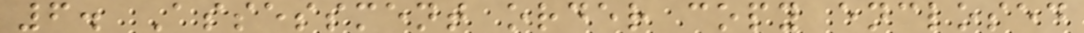6. Assessment order copy enclosed
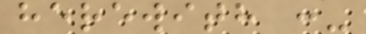herewith :-
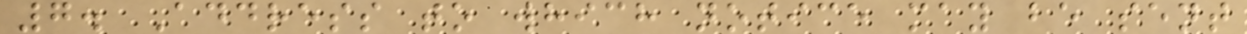7. Address to which notice may be sent
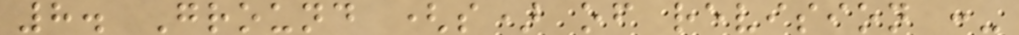8. Ground (s) of revision :-
